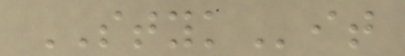STYKit
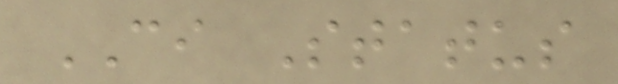CI Status
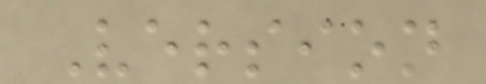Version
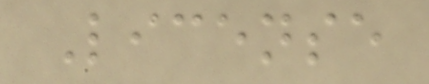License
